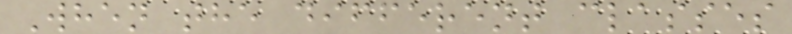When the different classes
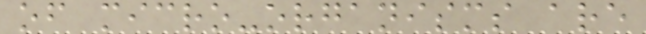of micro-organisms are
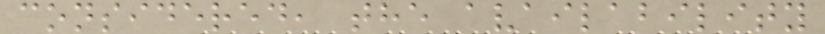considered, the availability
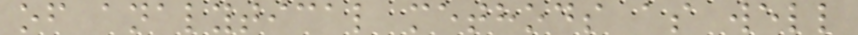of analytical methods as well
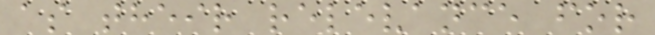as their relevance for
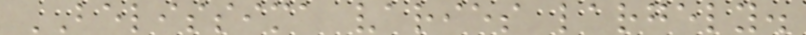BELISSIMA varies largely.
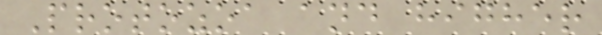Protozoa and higher
